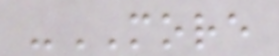-MORE
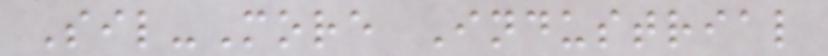Sil-More Industrial
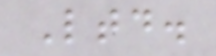Ltd.
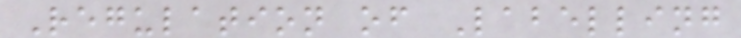Regulation of Labelling
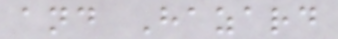and Hazard
